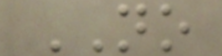NO
